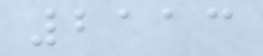2113
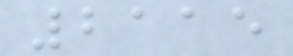2115
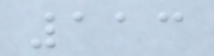113
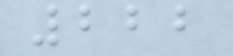222
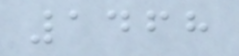1468
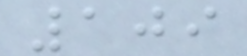109
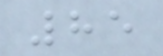85
